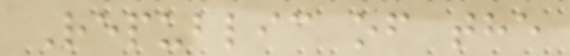Republic of the
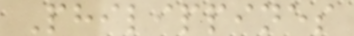Philippines
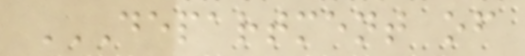DEPARTMENT OF
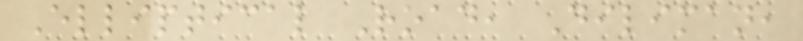Elliptical Road, Diliman,
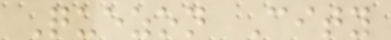Quezon City
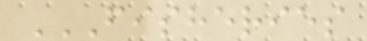FISHERIES
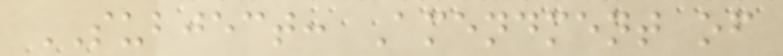SUBJECT: Amendment of
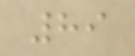89
